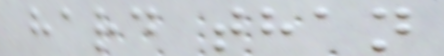hard than
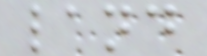land
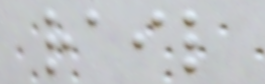rail
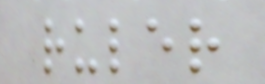ruler
